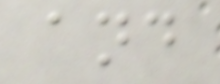and
